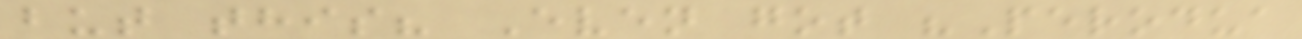but this? Even got "Perodua
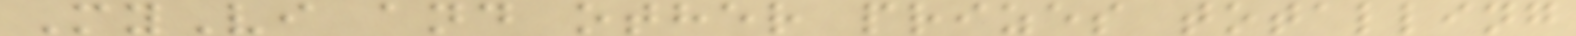MyVi and other prizes totalling
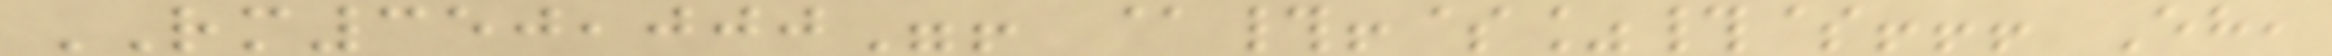RM350,000"! @#!$%#$!!! Eh,
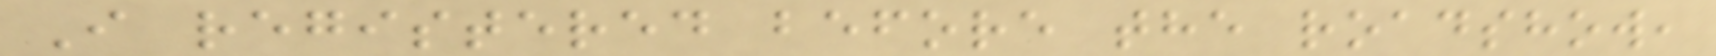I registered before the roadshow,
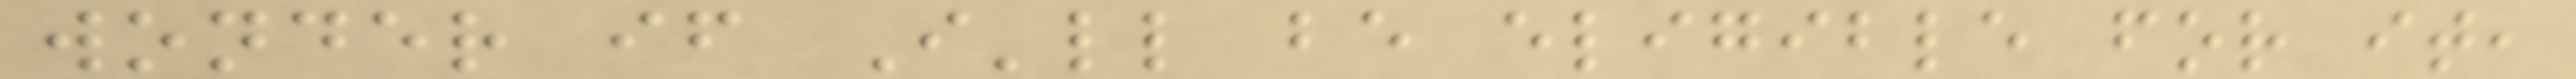wonder if I'll be eligible for it,
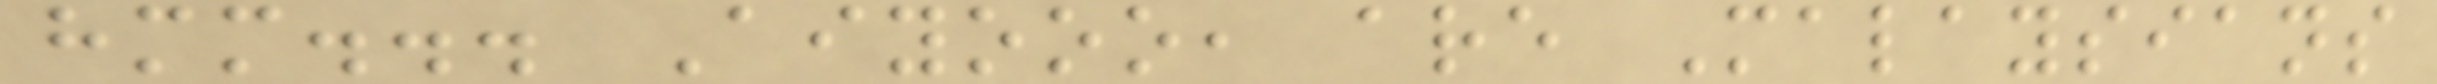hmm... Aiyooo, are Malaysians
